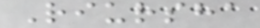Riursha
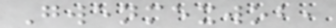Gwenmexwob,
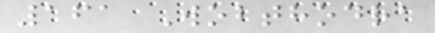161 Wobthodra
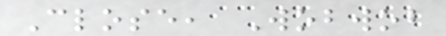Close, Wobwob
